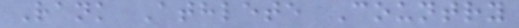Rank Athlete Country
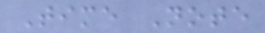Time Note
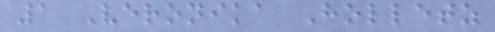1 Veronika Holletz
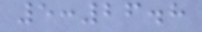5:26.8
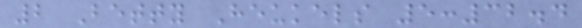2 Betty Heukels 5:32.4
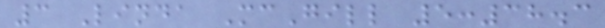3 Linda McGill 5:38.3
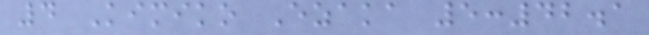4 Kimiko Ezaka 5:42.1
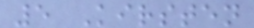5 Kirsten
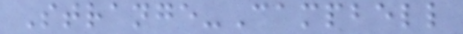Strange-Campbell
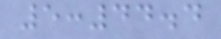5:44.4
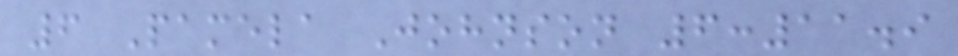6 Pamela Johnson 6:11.9
